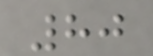80
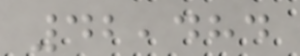42,484
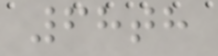68th
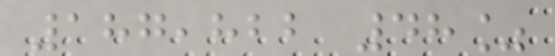187,822 48%
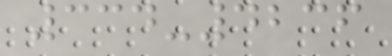334-4236
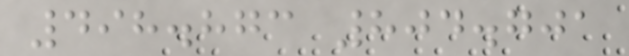498.873 804.701
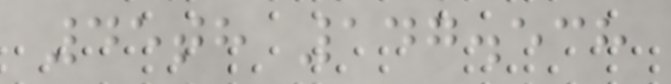45th 147.538
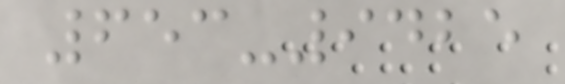653-9425
